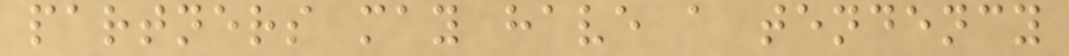partners may have a tendency
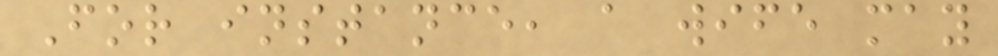For instance, a wife may
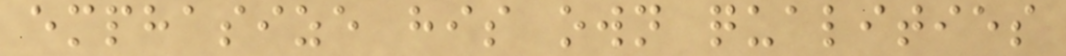emphasize his own qualities
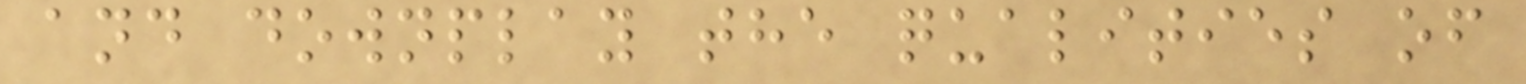and downplay the qualities of
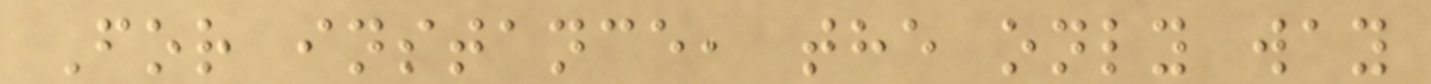For instance, the only way
